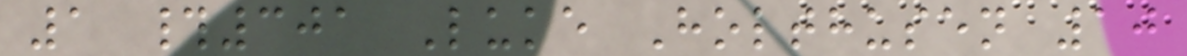1 #301 Luke Holthusen 10
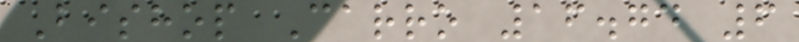Bishop Carro 16.74 6
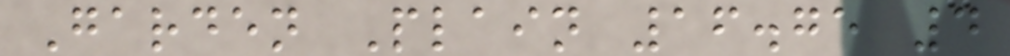Garden Plain 16.75 4
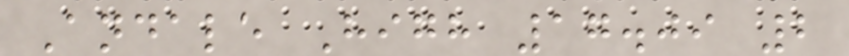Andale High 17.09 2
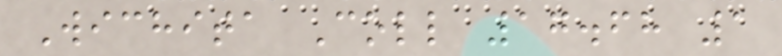Wichita Coll 17.68 1
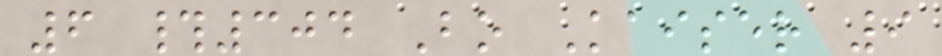6 #304 Bo Kaiser 9
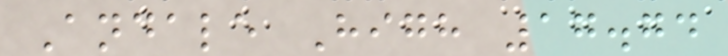Andale High 17.74
